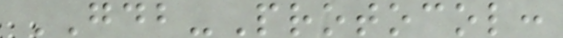GDB-Protocol:
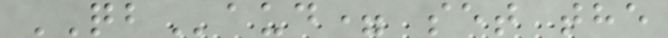QBaud= set the
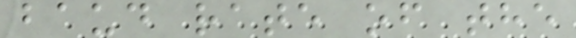baud rate of the
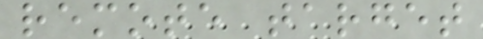remote target
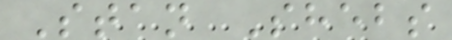Stan Shebs
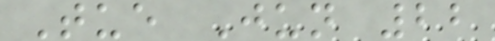Tue Jun 22
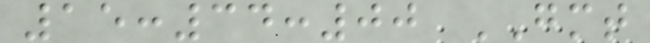15:34:00 GMT
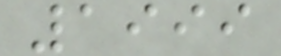1999
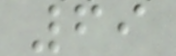69
